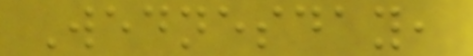Wednesday,
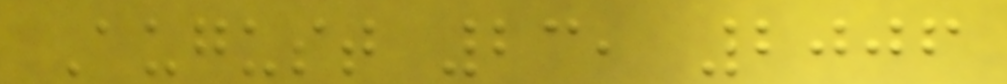August 23, 2006
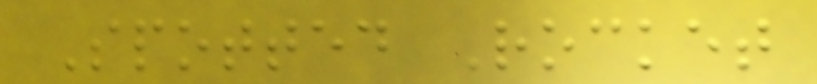Spotted Rocket
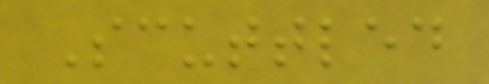Scuttled
